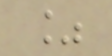%
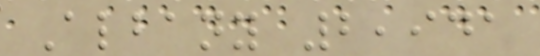Albany 2,941
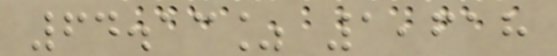64.13% 1,618
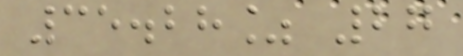35.28% 27
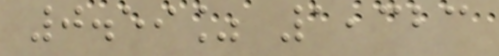0.59% 1,323
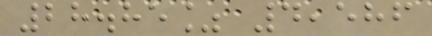28.85% 4,586
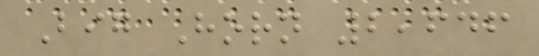Big Horn 2,646
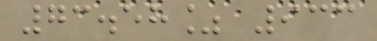73.58% 933
